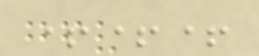+++
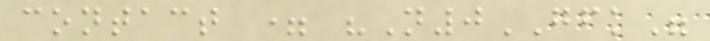contact = "N0GFK"
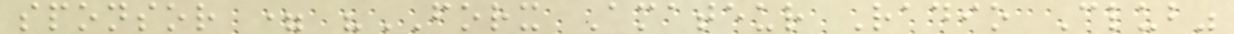sponsor = "FORX Amateur Radio Club"
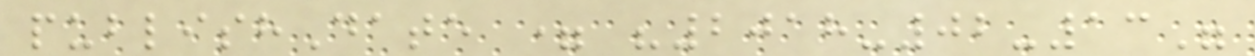publishDate = "2018-02-13"
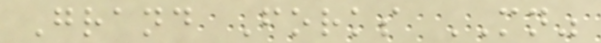Grand Forks MN"
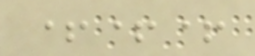+++
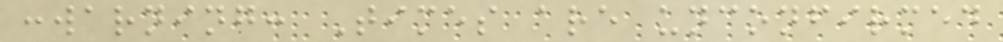:warning: Times are unconfirmed
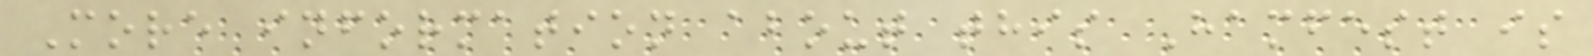More information about this Hamfest is
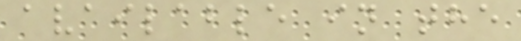available in the
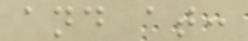and at:
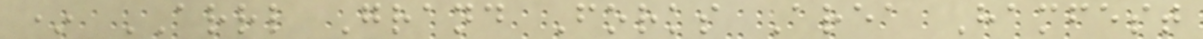* ARRL Grand Forks Area Hamfest
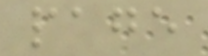page
